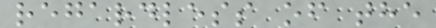regardless of the
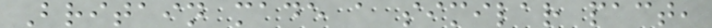Britain made a similar pact,
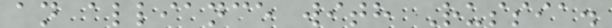an alliance with Russia.
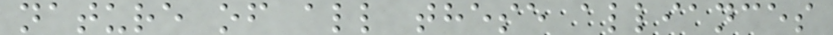nature of all these alliances
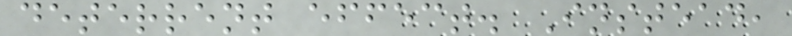deterrent effect. Instead,
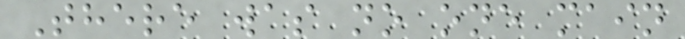There was no one main
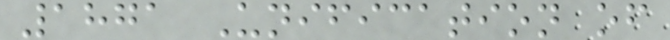1871 Unification of
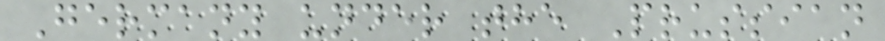Germany under the Prussian
